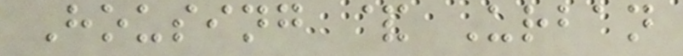Housing & Urban
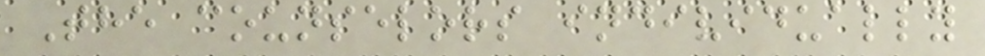The counselors individually
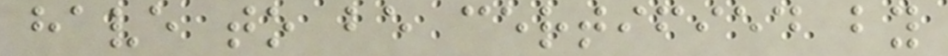have to be certified by
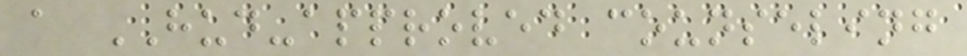a HUD-approved counseling
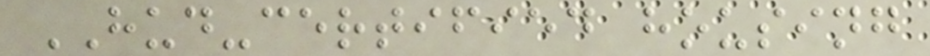HUD-certified housing
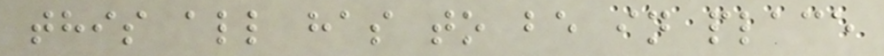this all has to be in place
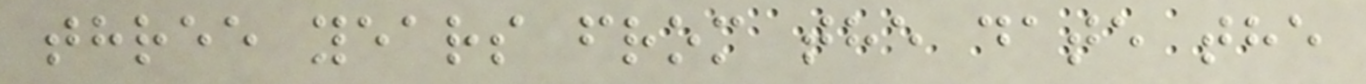three years from the date the
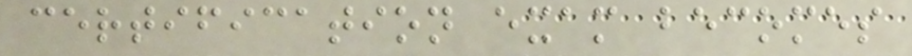certification exam becomes
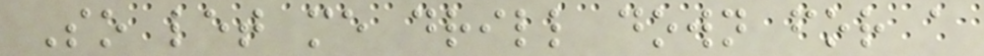So let me drill down for a
